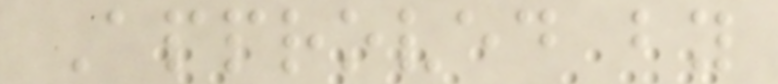Approved by
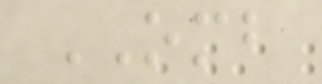OMB
